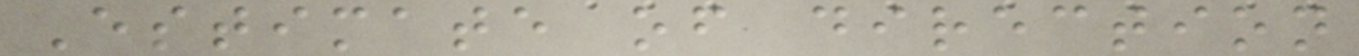Estimate of direction
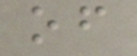of
